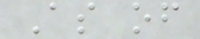As of
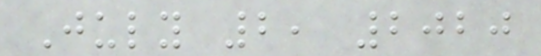July 2, 2020
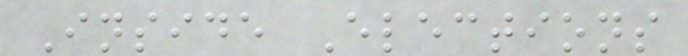Inside Elections
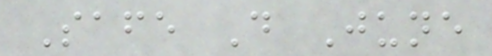Safe D June
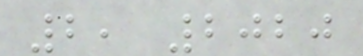2, 2020
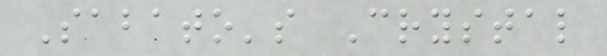Sabato's Crystal
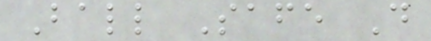Ball Safe D
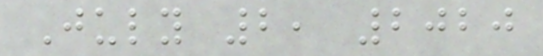July 2, 2020
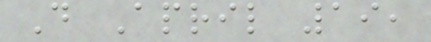D April 19,
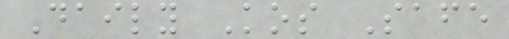Daily Kos Safe
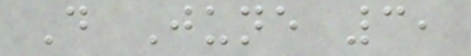D June 3,
